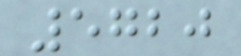5720
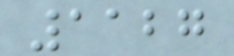1127
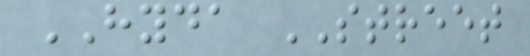HYDA STREET
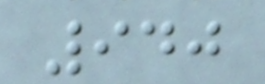940
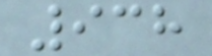938
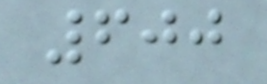600
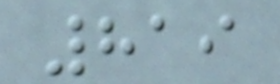819
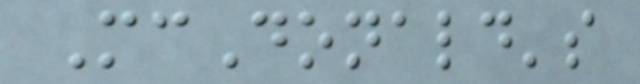McDonald's
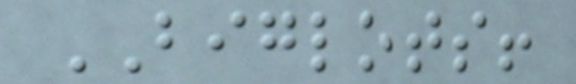BIGLOTS!
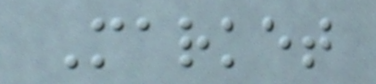Market
